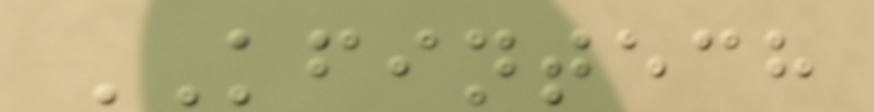KFINTECH
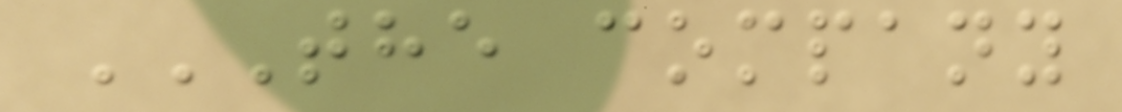THE COMPANY
